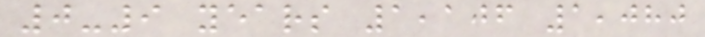0-9 years 1,106 1,080
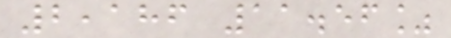2,186 11.56%
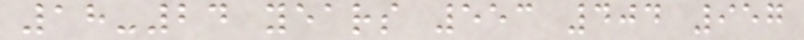18-24 years 553 404 957
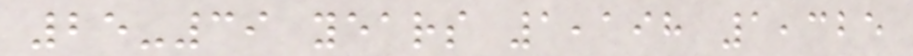25-39 years 1,198 1,325
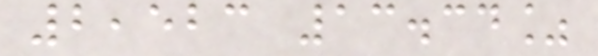2,523 13.34%
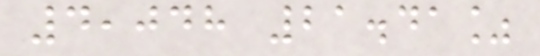4,048 21.41%
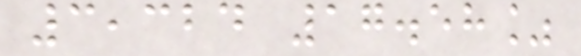3,324 17.58%
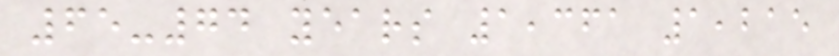65-74 years 1,361 1,215
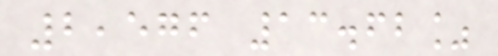2,576 13.62%
